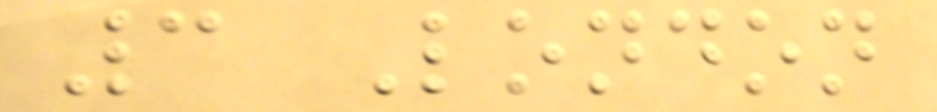3 London
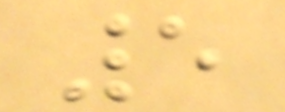5
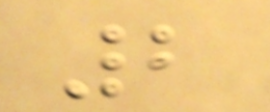2
